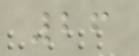26
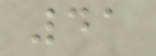41
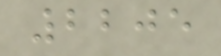2205
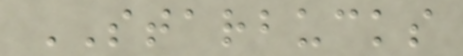STARBUCKS
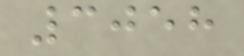3058
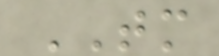TM
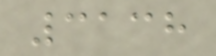3138
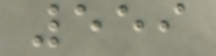559
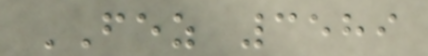FEZ 3589
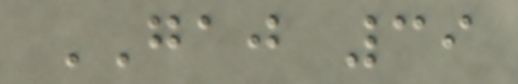GAJ 39
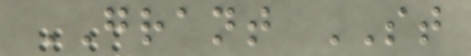GRANT ST
